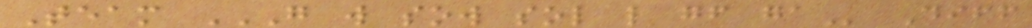Team G W SOW SOL L GF GA Diff
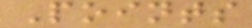Points
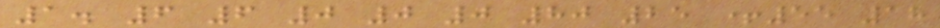1. 6 6 0 0 0 80 25 +55 18
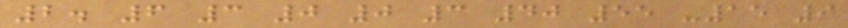2. 6 3 0 0 3 40 55 -15 9
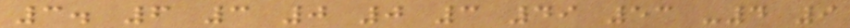3. 6 3 0 0 3 49 53 -4 9
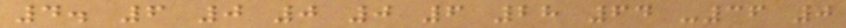4. 6 0 0 0 6 28 64 -36 0
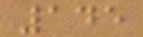145
